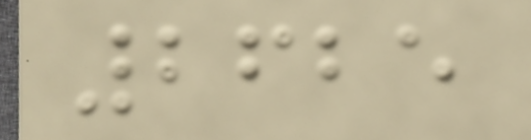2625
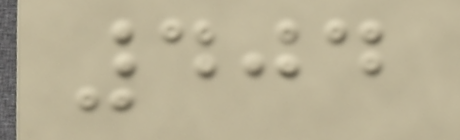404
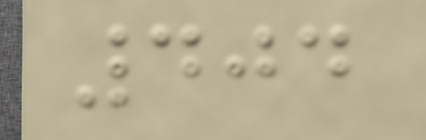404
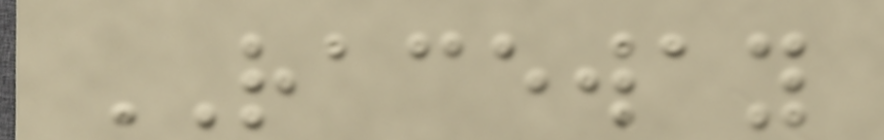RACEWAY
